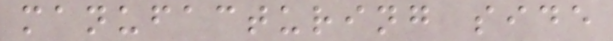manufacturing side
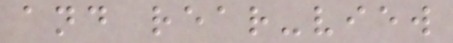and rear-view
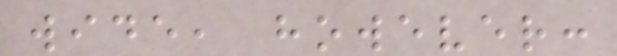wide, however:
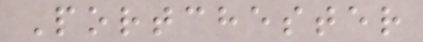Portchester
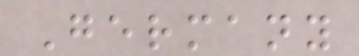Germany
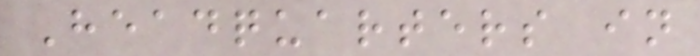Headquarters in
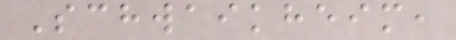Schwaikheim,
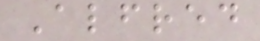Alfred
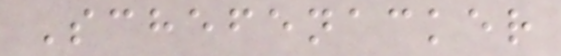Schefenacker
